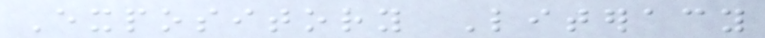Expository Literacy
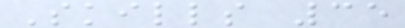Skills 35
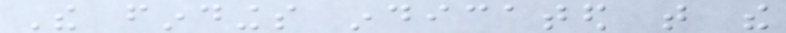The findings indicated that the
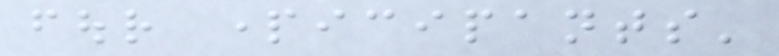four participants'
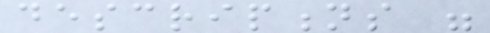descriptions were
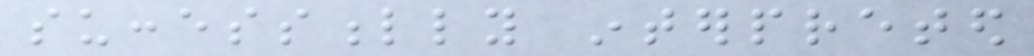successfully interpreted
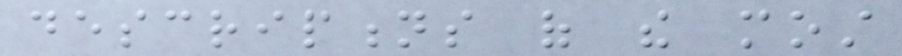descriptions of the most
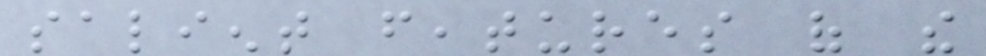salient features of the
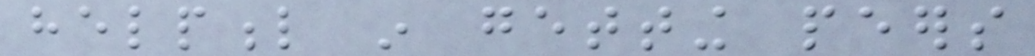helpful in getting peers
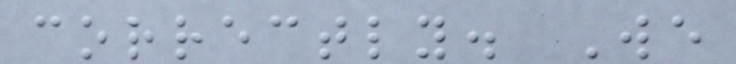correctly. We
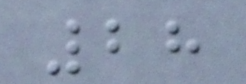28
